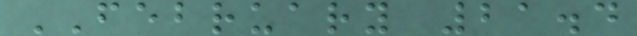FEBRUARY 21.4
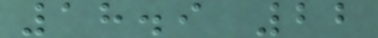18.9 22
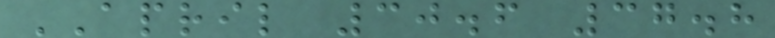APRIL 30.6 37.8
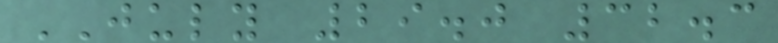JULY 29.0 32.3
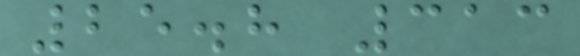25.8 313
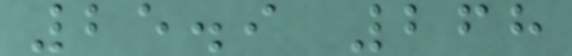25.9 268
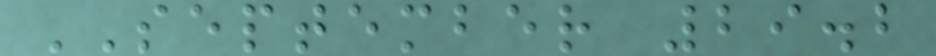SEPTEMBER 29.2
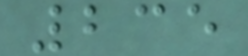235
